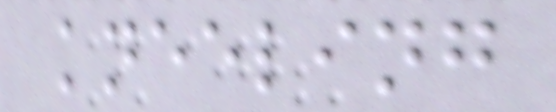kneeling
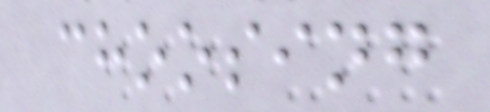choosing
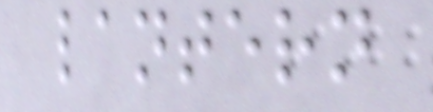lantern
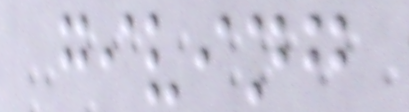giving
